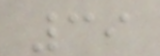39
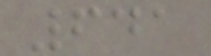641
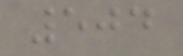504
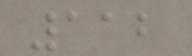112
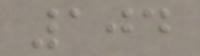104
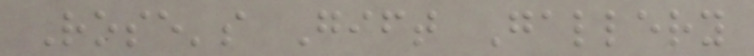Rose's Gift Gallery
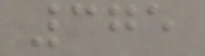375
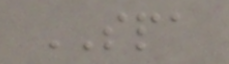SPA
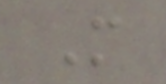M
